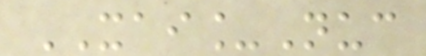XAI_Nuc
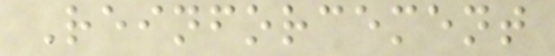Reinforcement
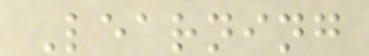Learning
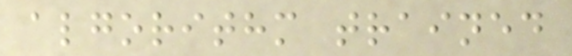algorithm trained
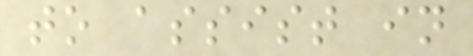to assist in
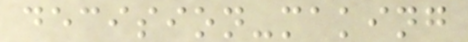decision-making
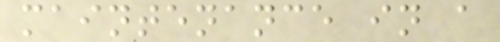maintenance in a
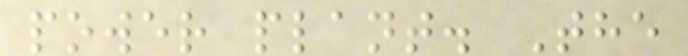power plant. The
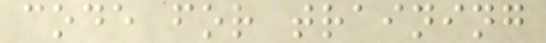code for training
